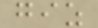giz
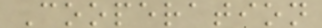Cooperation
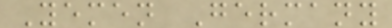Yemen Germany
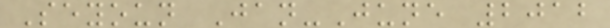Seyoun Jan-June 2012
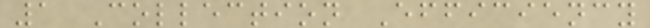1 Collection Efficiency
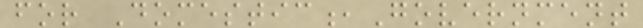for Domestic,Government
